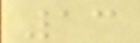13
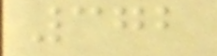372
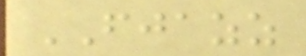FJAZZ
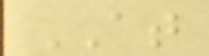AT
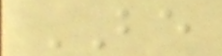BE
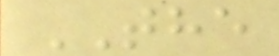THE
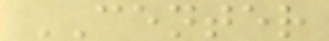CENTER
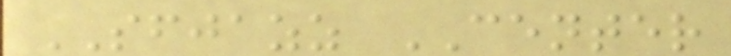SFJAZZ CENTER
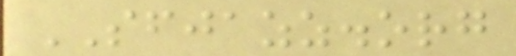SFJAZZ.org
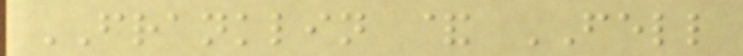FRANKLIN & FELL
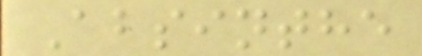Absinthe
